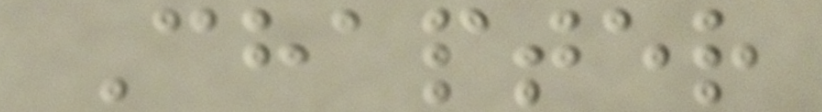Chapter
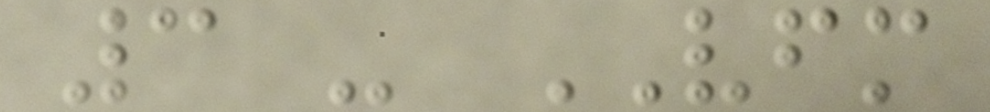3 - VFM
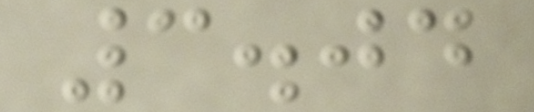3.04
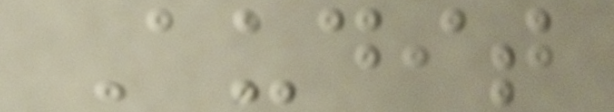Audit
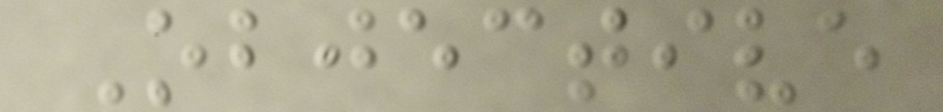Objective
